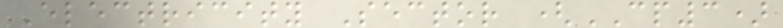Electricity Sector (CP3)
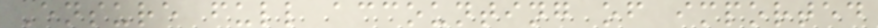Ensure full accounting of imported
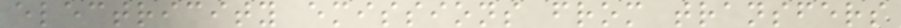electricity emissions from transfers
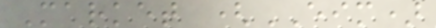Market (EIM)
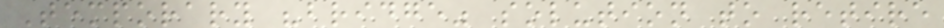Temporary "bridge" solution to retire
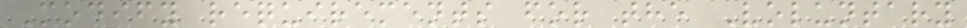Modify requirements for the Voluntary
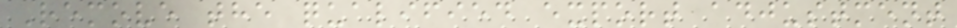Remove the qualified export adjustment
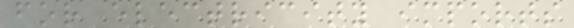for electricity imports
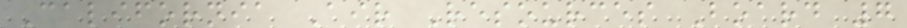California Air Resources Board 7
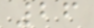26
